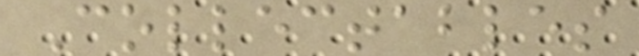Collectables
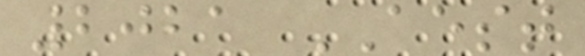2021 AEST
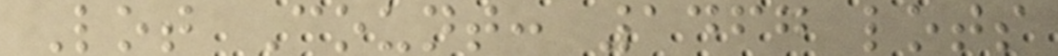Lot Count: 1467 lots
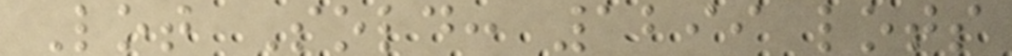Lot Sold: 1299 lots
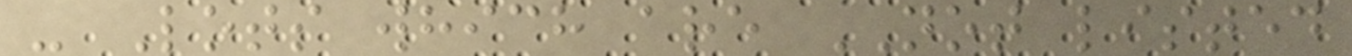- Lots which are NOT listed
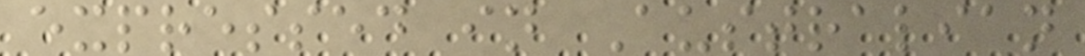expressed in Australian
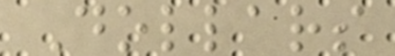Dollars
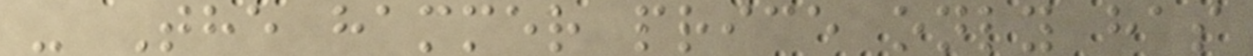- The hammer price only has
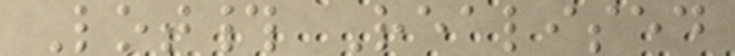Lot# Realised
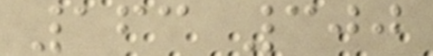163 300
